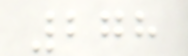278
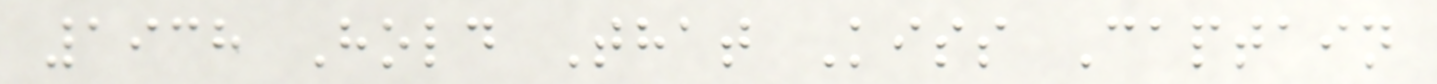1938 Hold That Kiss Captain
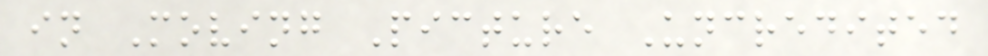in Moving Picture Uncredited
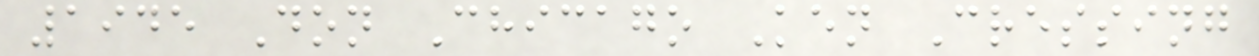1945 Don Chicago Ken Cressing
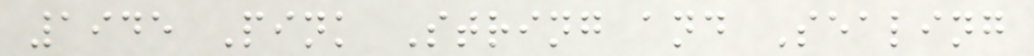1945 Pink String and Sealing
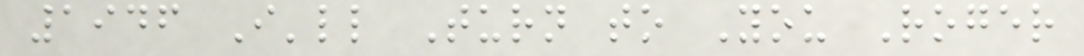1946 I'll Turn to You Roger
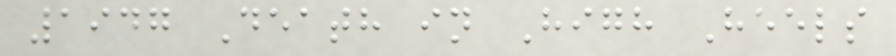1947 Death in High Heels
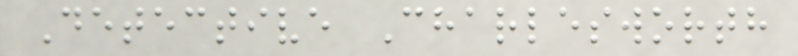Detective Charlesworth
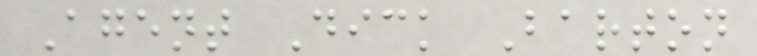Agent Dick Barton
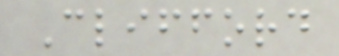Clifford
